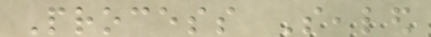Process Sealed
